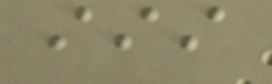iii
